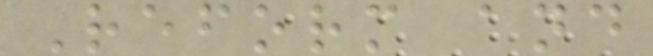Reform and
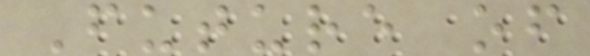Future of
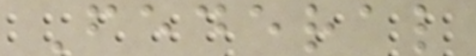Federal
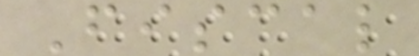Fiscal
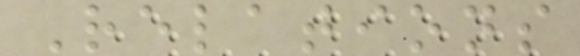Relations
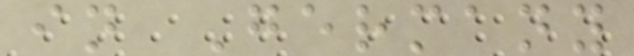in Germany
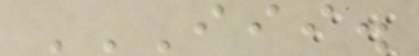III.
